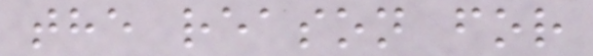the reason for
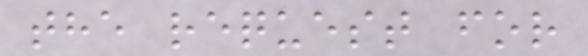the request for
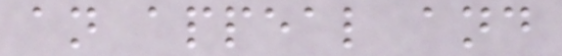an appeal and
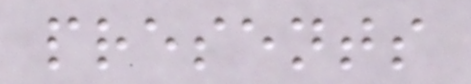presents
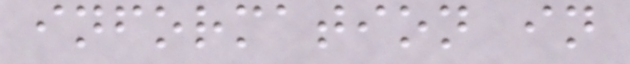information in
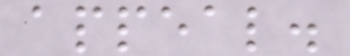appeal.
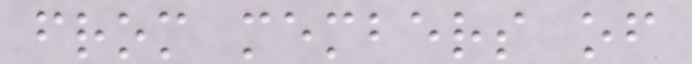from members of
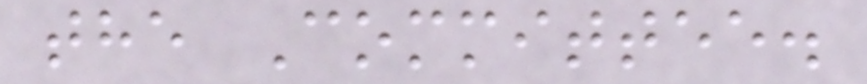the Committee.
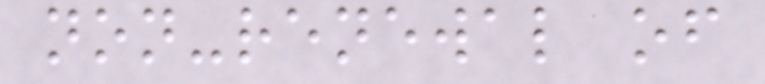non-renewal of
